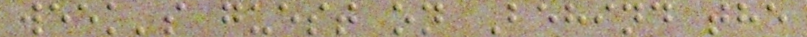week's guest on Behind the
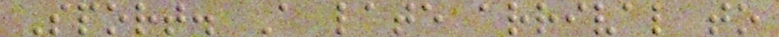Sport. A late arrival to
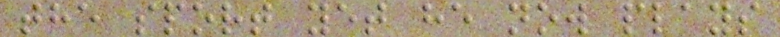the sport yet he now plays
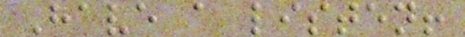Have a listen!
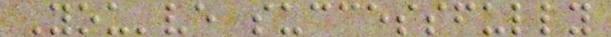You've successfully
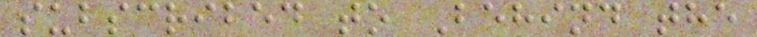subscribed to Behind the
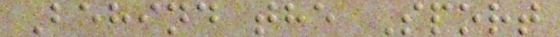Behind the Sport
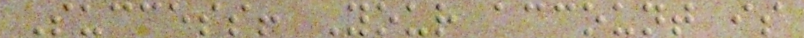Success! Your account is
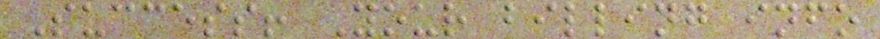Success! Your billing info
